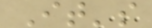It's
